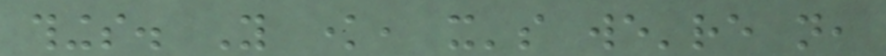things. You know, it's we're not,
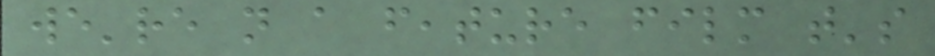we're not a feature film that's
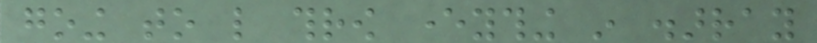going to like throw everything in disarray
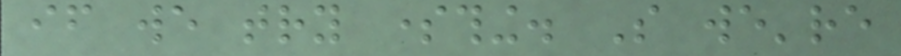if we try something. So we're
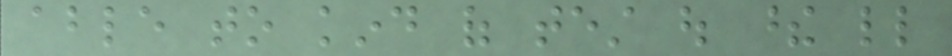able to kind of test out these little
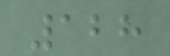128
